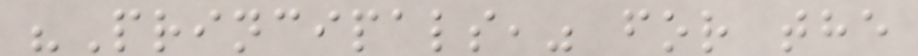"Principals," for the
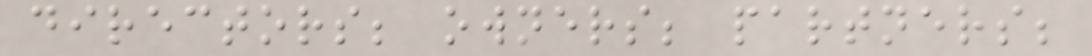directors; owners; partners;
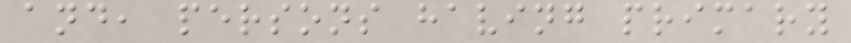and, persons having primary
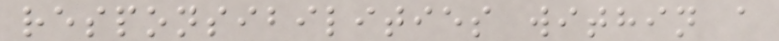responsibilities within a
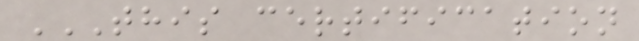THIS CERTIFICATION
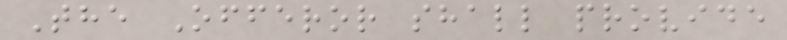The Offeror shall provide
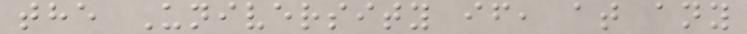the University if, at any
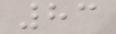83
